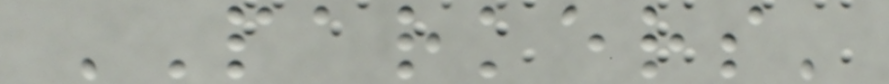PARKERS'
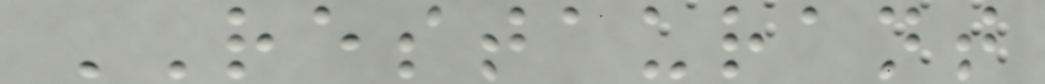RESTAURANT
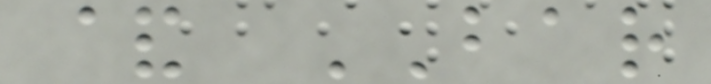& BAR
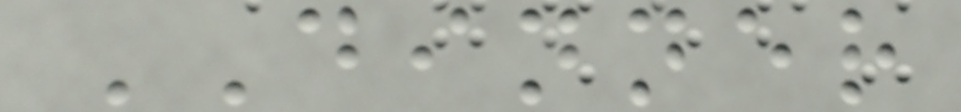DINNER
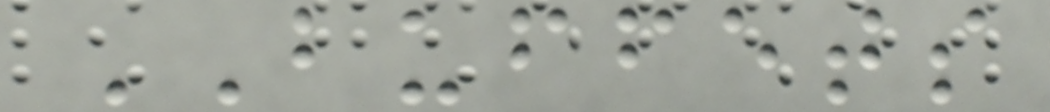BUFFETS
